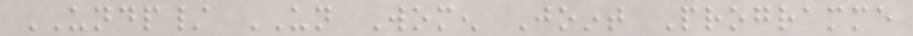UNDP/ UN Women Joint Programme
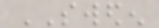SWEDEN
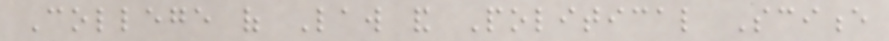College of Law and Political Science
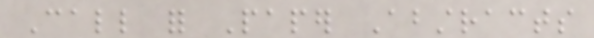Call for Paper Abstracts
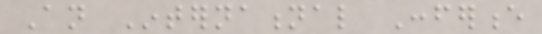An International Conference
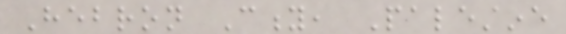Hebron City, Palestine
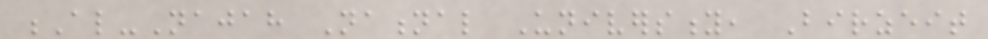Al-Najah National University, Birzeit
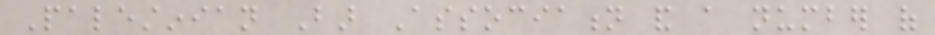Palestinian Bar Association and a number of
